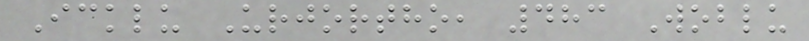Icklu Urjortho, 483 Woblu
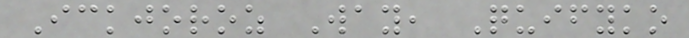Ickjoroz Way, Quifyko
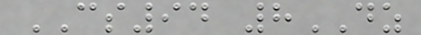CS94 8DZ
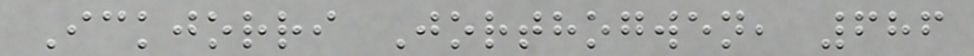Ickjorri Jorthogwen, 686
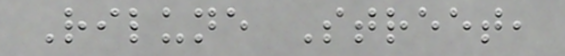Rilune Street,
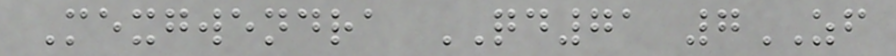Mexgwendra QD71 7ZF
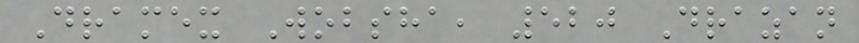Dramex Wobsha, 520 Drazan
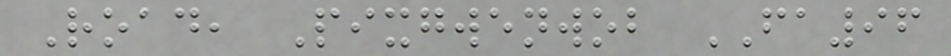Road, Pixgwenwob FA96
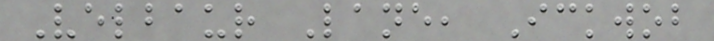Velbaur Lane, Ickwob
